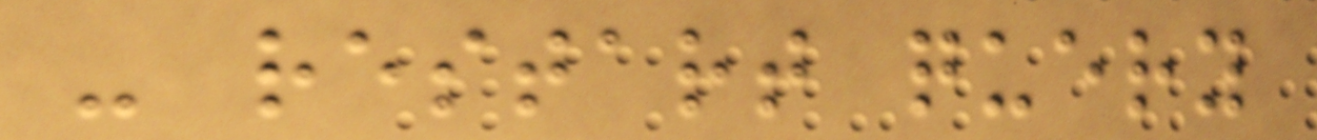- restart query
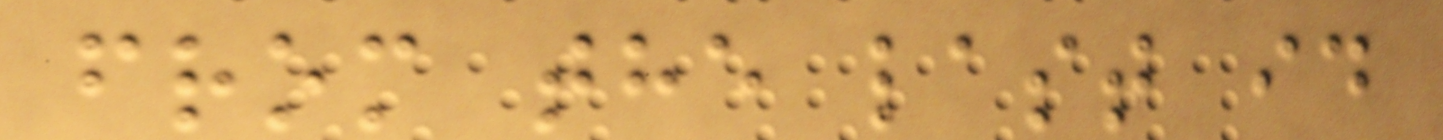from the last id
